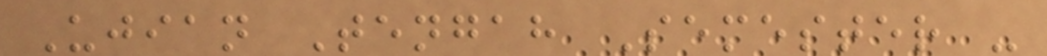Ujian Tengah Semester -
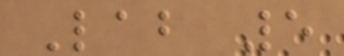Lab 5
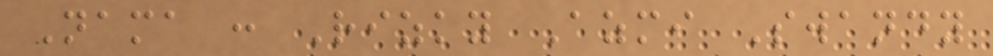Nama : Rizky Azmi Swandy
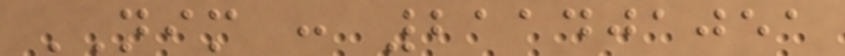NIM : 211401051
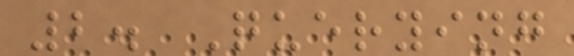2. Querying
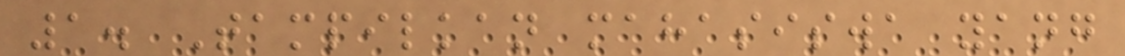1. Tampilkan mahasiswa yang
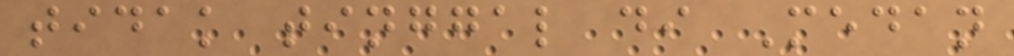tidak tinggal di Medan
